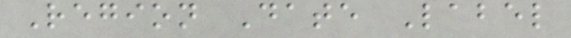Region Date Label
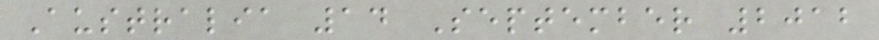Australia 14 September 2012
